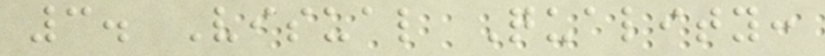3. Visual Quality:
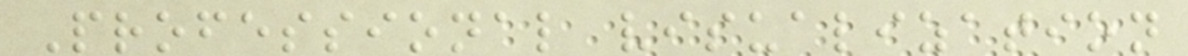Professional visualization
